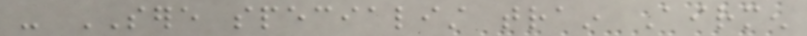- SERE specialist train Airmen
